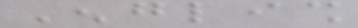English
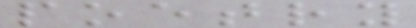poetry
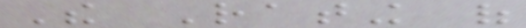The Rating of
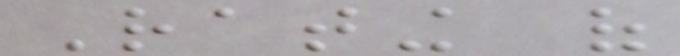Rating of
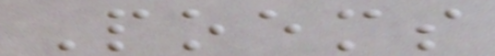Poems
